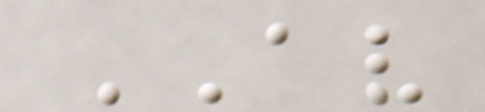AV
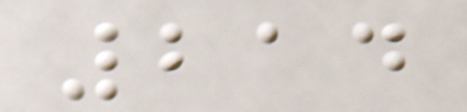214
